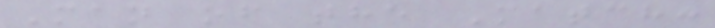Man of the Match:
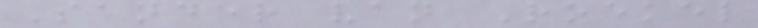Sander van Roekel
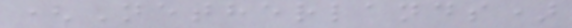(Netherlands)
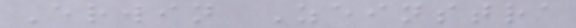Erwin Zeinstra
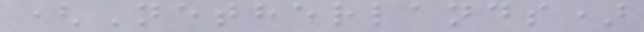(Netherlands)
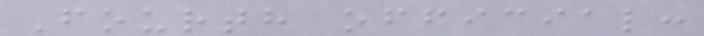Fourth official:
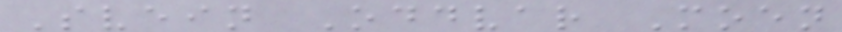Svein Oddvar Moen
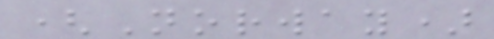(Norway)
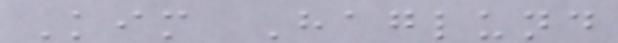Kim Haglund
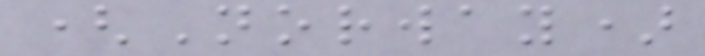(Norway)
